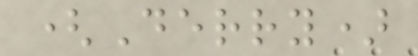(Derry)
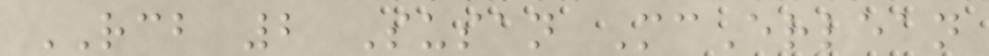RCB 2 Susan McErlean
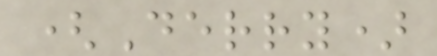(Derry)
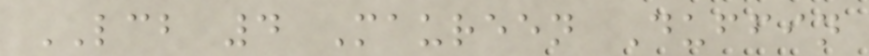LCB 4 Maureen Duffin
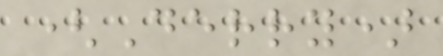(Derry)
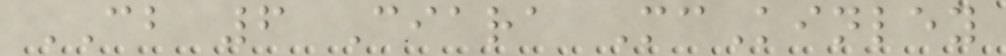CB 6 Ciara McKinley
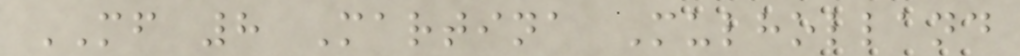MF 8 Martina Mulholland
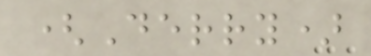(Derry)
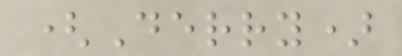(Derry)
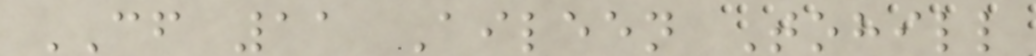CF 11 Aileen Tohill
